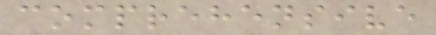comprehensive
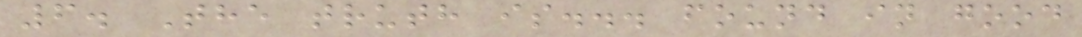6. The truth is... found in good
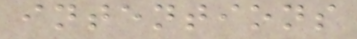intentions
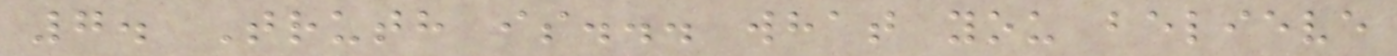7. Truth is... what you believe
